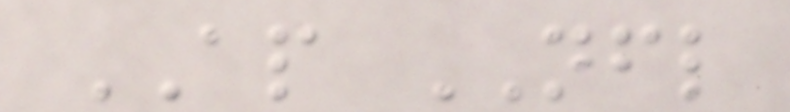AP NFL
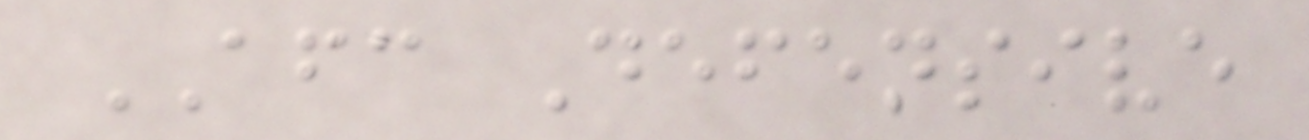AFC Defensive
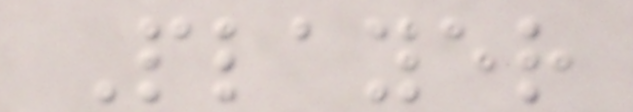Player
